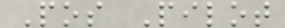Pos Pilot
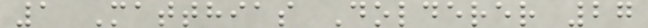1 Matthias Dolderer 27
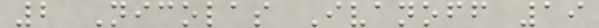2 Nicolas Ivanoff 19
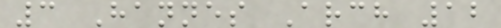3 Hannes Arch 12
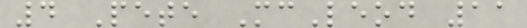4 Pete McLeod 11
